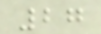27
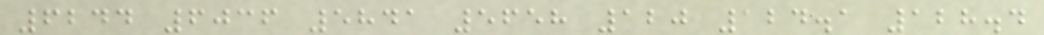6244 6036 5841 5658 120 124.1 128.4
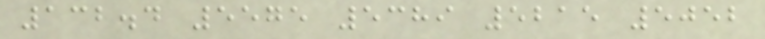132.4 5575 5389 5215 5052
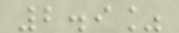2.9%
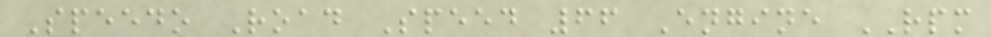Speedo Road Speed 66 Engine RPM
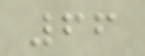66
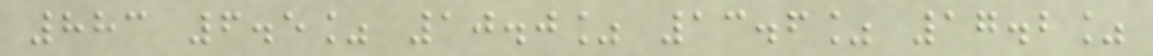883 6.5% 10.0% 13.6% 17.2%
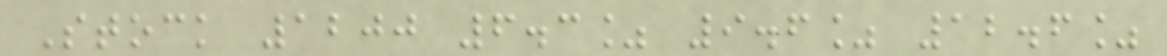Stock 1200 6.3% 9.6% 12.6%
